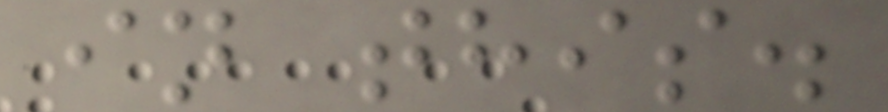in this.
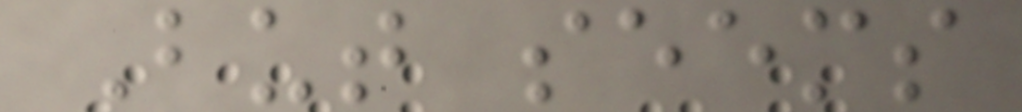But seems
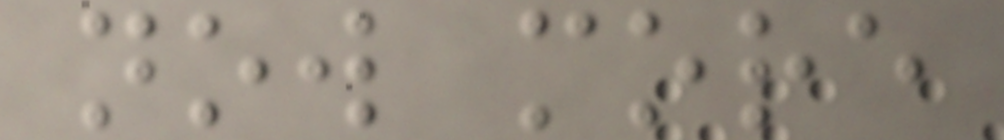now more
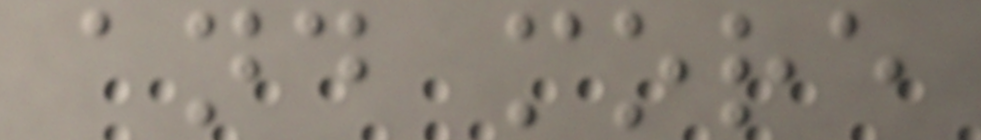and more
